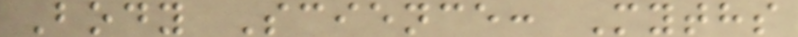Body Science: Myths
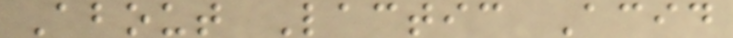About Lactic Acid
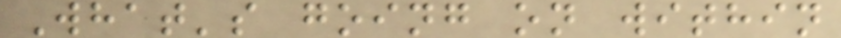What's going on within
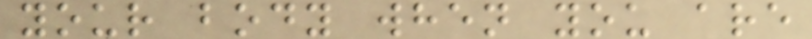your body when you are
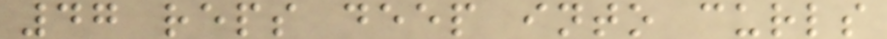47 reps deep into curls
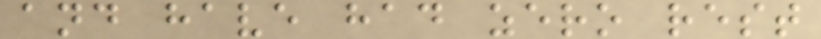and have had zero rest
